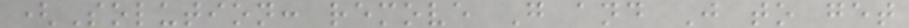(Solution: remove G and J to get
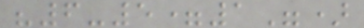"6-5=1")
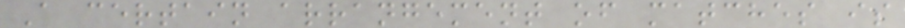A certain arrangement of matches is
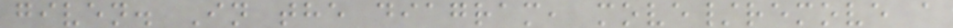given. In the diagram, move/remove a
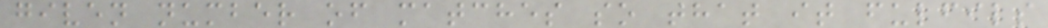given number of matches so that it fulfils
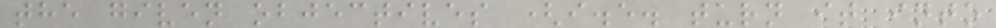the given objectives (i.e. turn it into
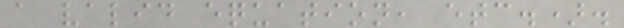a valid equation, etc.).
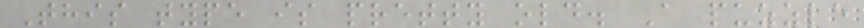This type is pretty old. A puzzle
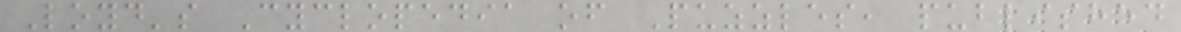Loyd's Cyclopedia of Puzzles, published
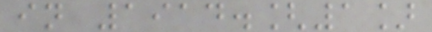in 1914.[1]
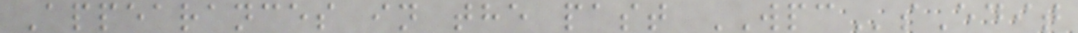Appearances in the past WPCsEdit
